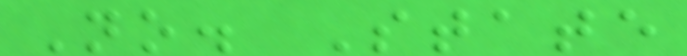No. State
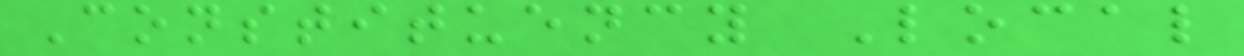Constituency Local
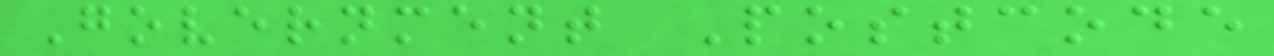Government Postcode
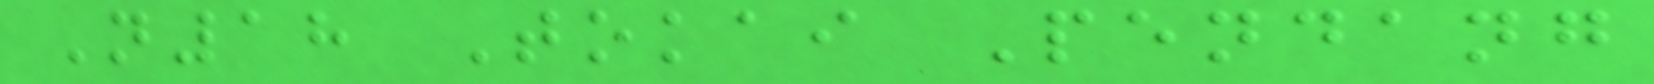N18 Tokai Pendang
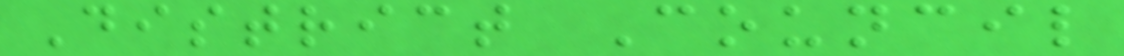District Council
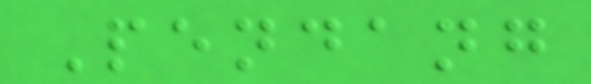Pendang
